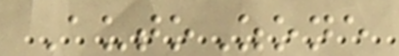AutoZone
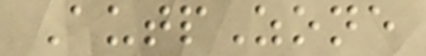AutpZone
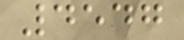4547
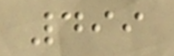499
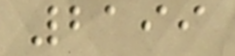2199
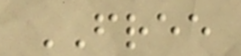FREE
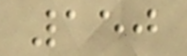150
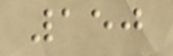150
